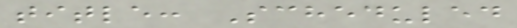title: Scheduled
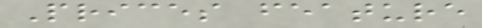Prices feature
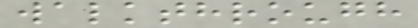walkthrough
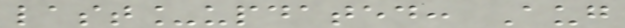last_updated: Aug
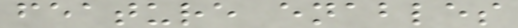feature enables
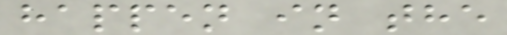happen in the
